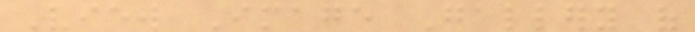View Image Gallery of
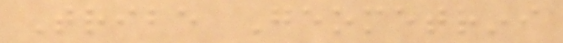Tribe Geometrini
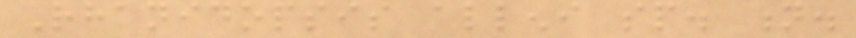Rhanidopsis alleni sp. n.
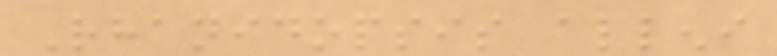Rhanidopsis alleni
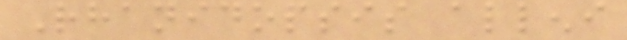Rhanidopsis alleni
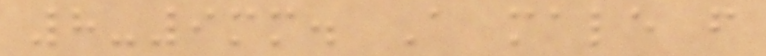8-9mm. A male from
